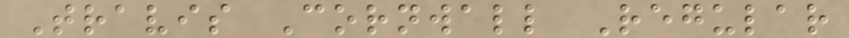Travis Cornwall Regular
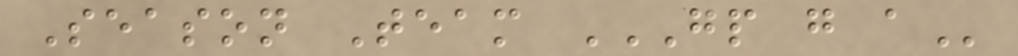Season Team GP G A
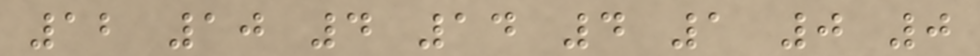12 10 4 14 4 1 0 0
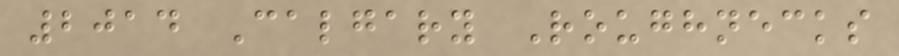2014 Calgary Roughnecks
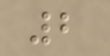2
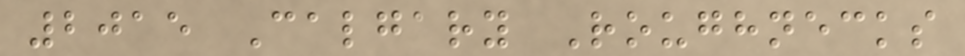2015 Calgary Roughnecks
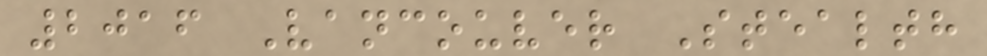2016 Vancouver Stealth
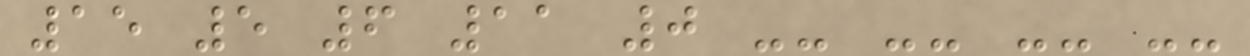15 5 6 11 0 -- -- -- --
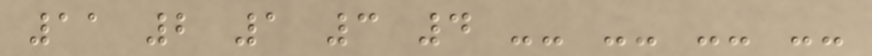11 2 1 3 4 -- -- -- --
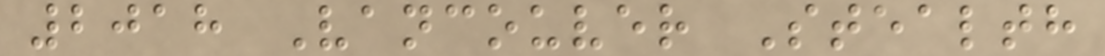2018 Vancouver Stealth
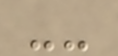--
